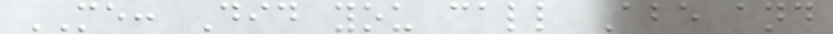ME: Did you call Abe and
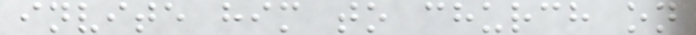invite him to church on
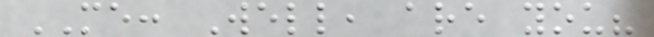ME: Well, are you?
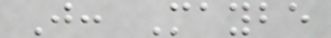J: Maybe
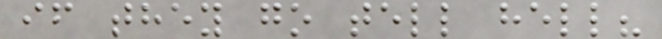if they go tell hell?
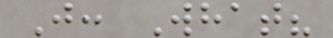J: What?
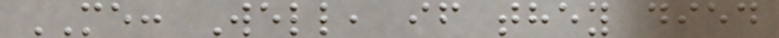ME: Well, if they died
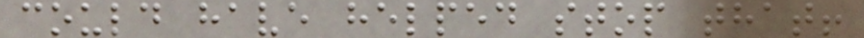could have helped stop that!
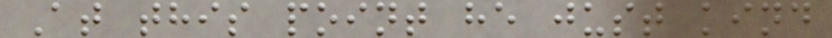At this point he just kind
